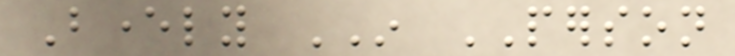Beverly IN PERSON
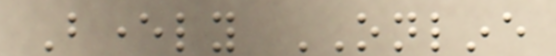Beverly ONLINE
